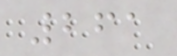261
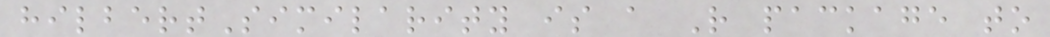hilbertSimilarity is a R package to
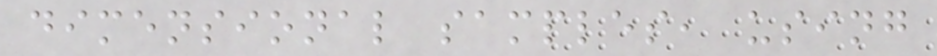dimensional samples, using
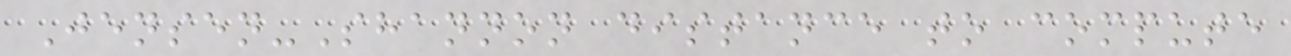Jensen-Shannon distance to compute
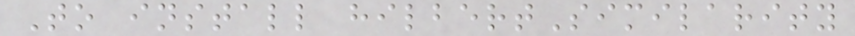To install hilbertSimilarity
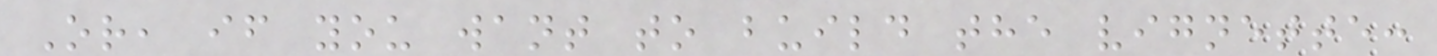Or, if you want to build the vignette:
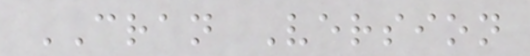CRAN Version
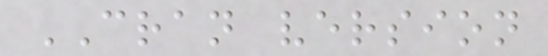CRAN version
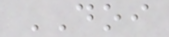DOI
